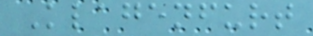Klagenfurt
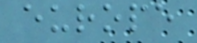europe
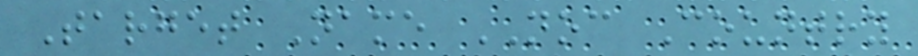Target Name NOC Country
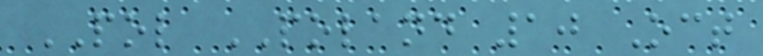POL POLAND 10 Oct
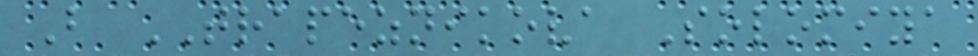B TRAPEZNIKOVA Solomiya
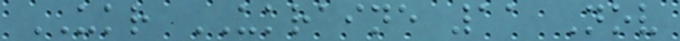UKR UKRAINE 11 Nov
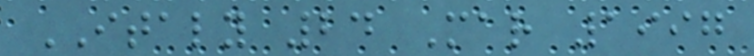ITALY 24 Mar 1997
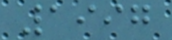1997
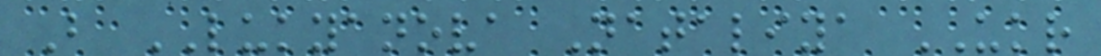B LUKYANOVA Nataliya UKR
